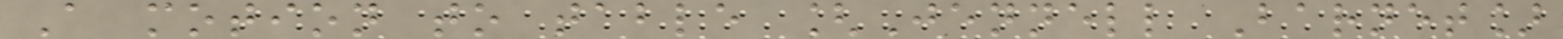A motion to table [Jennell Barnet]
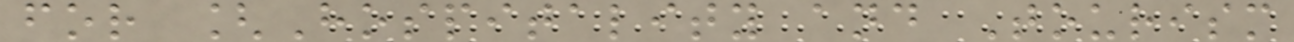for [Hospitality and Tourism
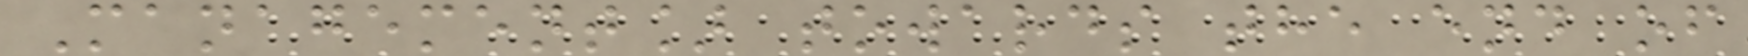Management] towards the end of
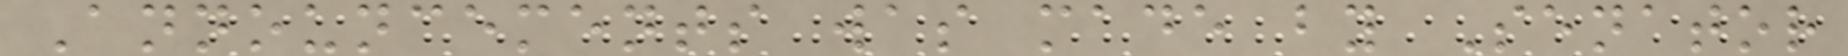Announcements was made by Senator
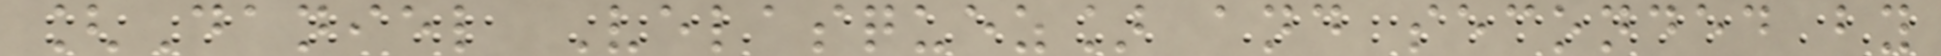[Daniel Velasquez] and seconded by
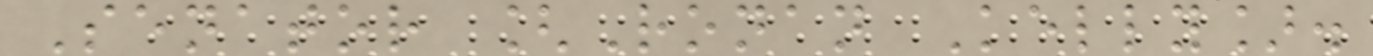Senator [Ronan Kelly].
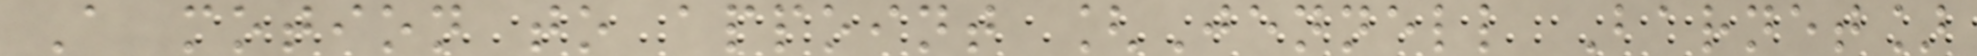A motion to appoint [Jennell Barnet]
